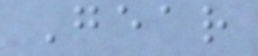Gear
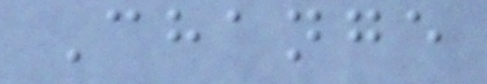Change
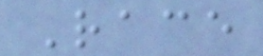Race
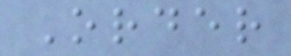Order
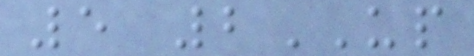5 2UP
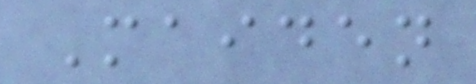Maiden
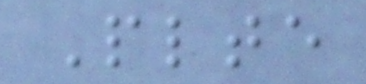Plte
